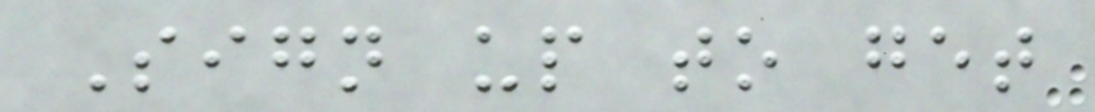Sign up to get
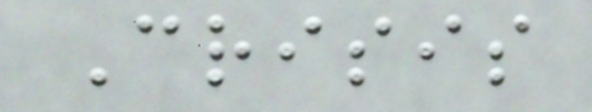Crisis
